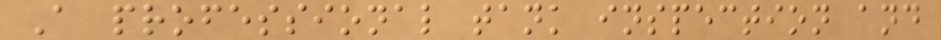A professional tank inspection and
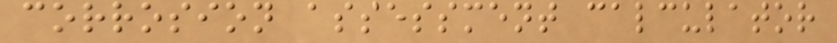corrosion assessment calculator
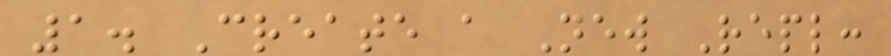1. Create a New Repl:
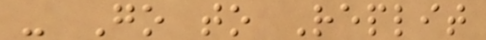- Go to Replit
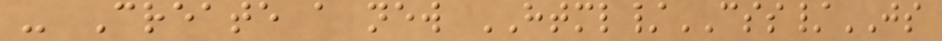- Create a new HTML/CSS/JS
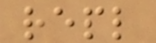repl
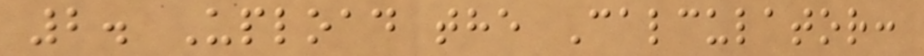2. Upload the Calculator:
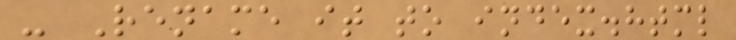- Rename it to index.html
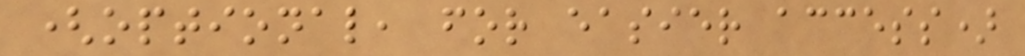(optional, for easier access)
